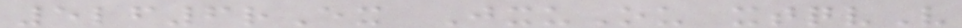5lf6rEx JxuOu xtqvV
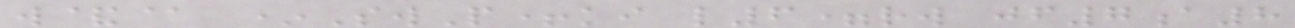w&@ *SwP+ki l6=rw jf7a8
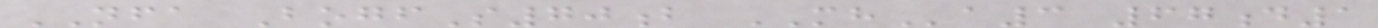NFA BogfS70b MHa3 67d1
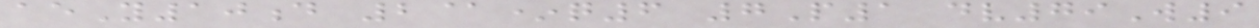aeY10d 2@*q6 7P1 dv79W9
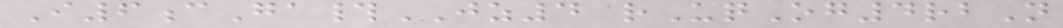I6cGa#JZ4 rUqOg4rbN
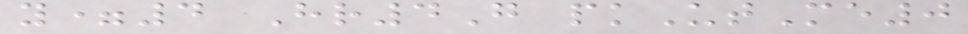y=4 Hr4G pkUtMe0
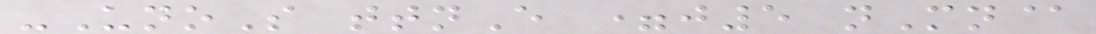-UnoS ttnE =j5 nMn@
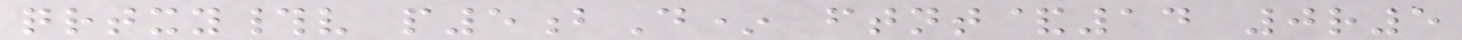qrtxy#v p5bD* ftnt&14 0r5
